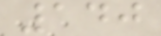140
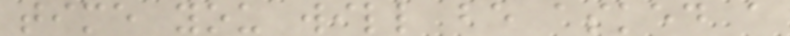time you will be asked a
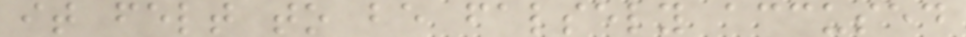it felt to be falsely accused
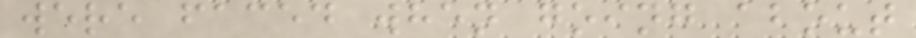were faced when going about
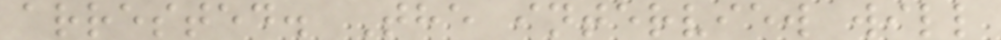arrested. The interview will
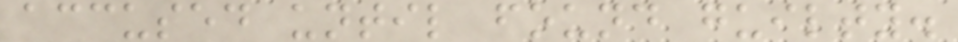accused until found guilty.
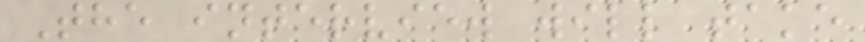The interview will take
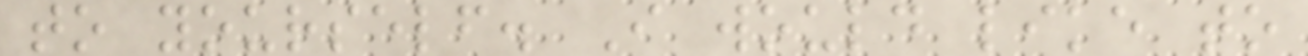to yourself. I would like to
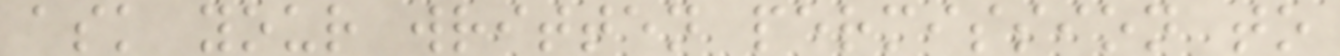ask your written permission to
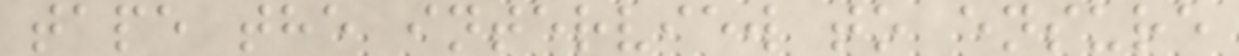tape the interview to ensure
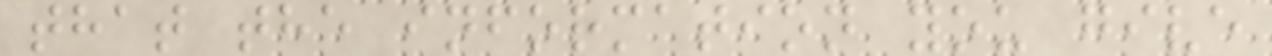that the information you give
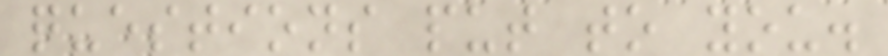questions put to you.
